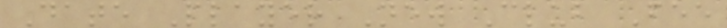Date Player New Club Fee
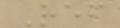Ref
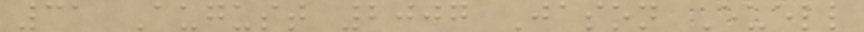31 August 2007 Jason Euell
